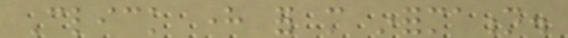Click here for more information.
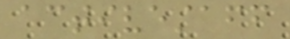activestaff
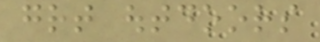great outdoors
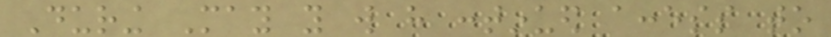During May you will have continued access to
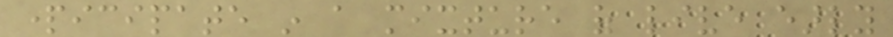participate in a mixture of live early
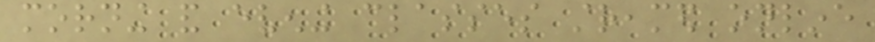morning and evening classes streamed online
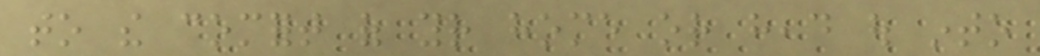to the comfort of your home or head out into
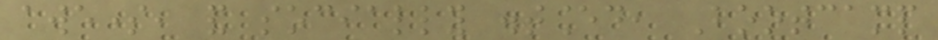awesome, and socially distanced, Bootcamp
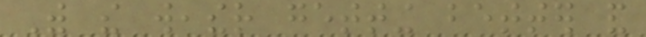With the weather getting better and
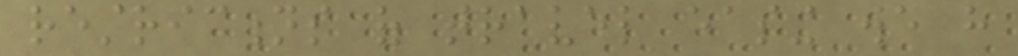restrictions of travel easing we have
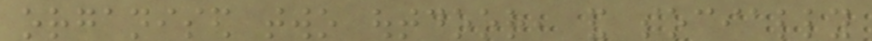organised two outdoor, and socially
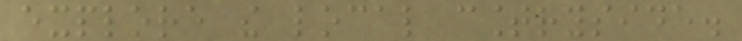explore the local countryside.
